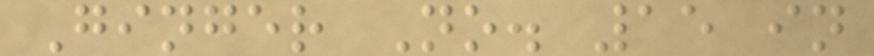Ginger No. 15 in
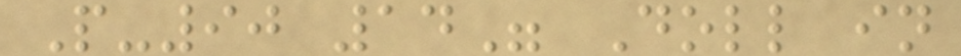P-90 14" Doll in
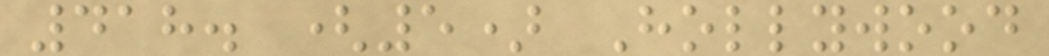418. (5) Hollywood
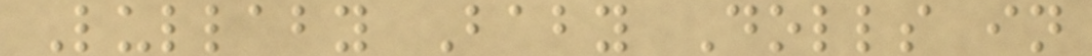Lullaby Baby Dolls in
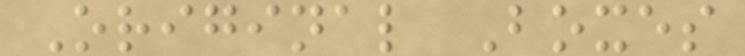Original Boxes
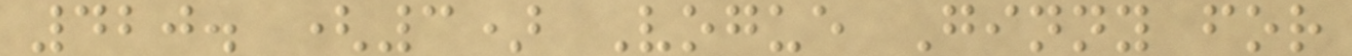420. (3) Vogue Ginny for
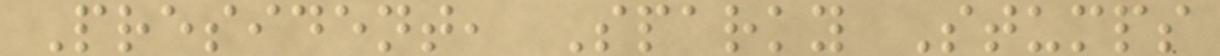President, Sparky Stumps
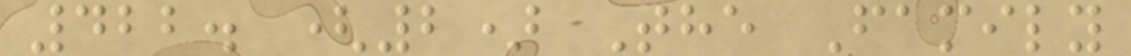422. (2) The Family
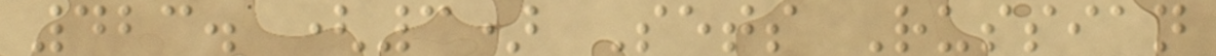423. (3) Sets Russian
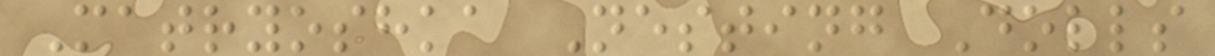Matryoshka Nesting Dolls
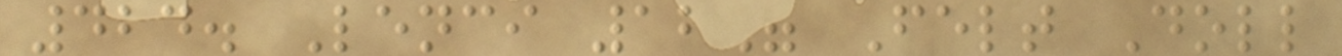424. Lenci 12" Felt Doll
